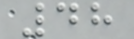48
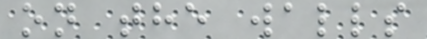on the walls
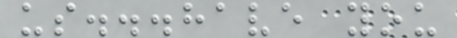us...have you
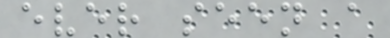ever seen a
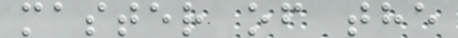master of the
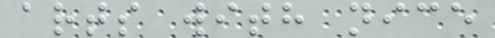arts with nice
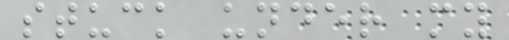stuck under my
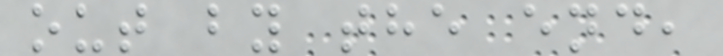out by the end,
